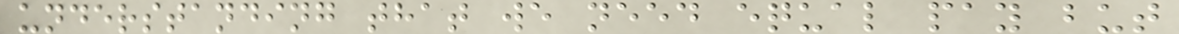understanding that we need equal pay but
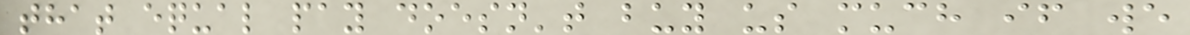that equal pay doesn't buy us much if we
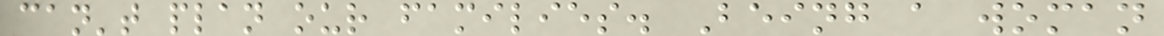can't plan our families. Being a woman
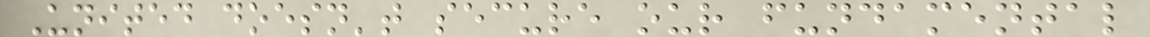United doesn't secure our fundamental
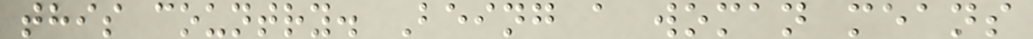this country. Being a woman means
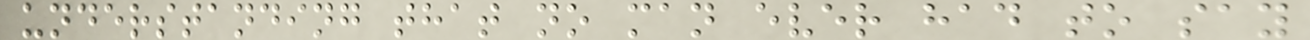understanding that no man ever had to say
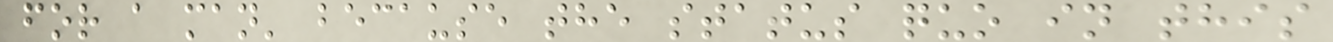for a man' because the status quo in this
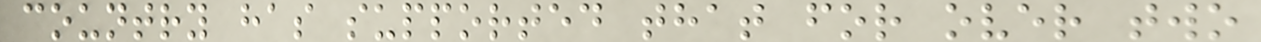country has supported that for over two
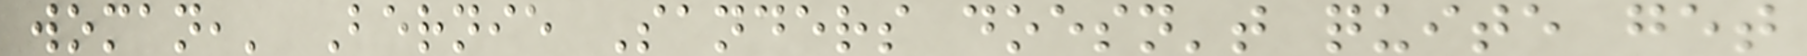woman,' Bernie Sanders doesn't quite get
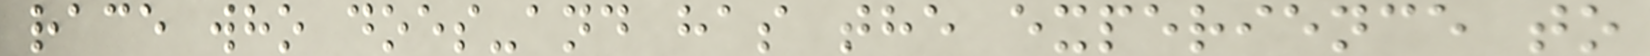race who does-and has the experience to
